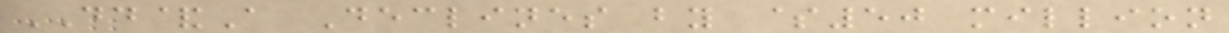DD&A Declines by $50 million
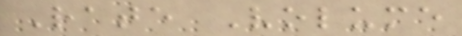Rate Volume
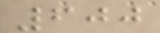600
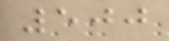500
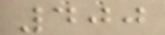400
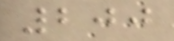200
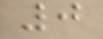0
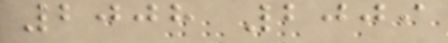2008 2009
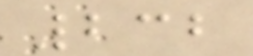232
